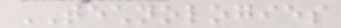TECHNOLOGIES
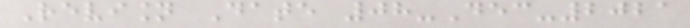Revision Date 08-Dec-2021
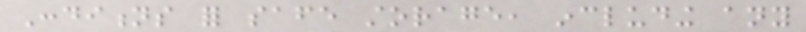Conditions for safe storage, including any
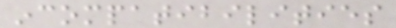incompatibilities
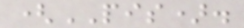(PIS).
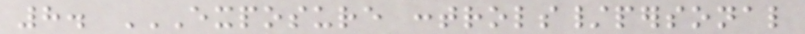8. EXPOSURE CONTROLS/PERSONAL
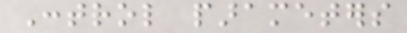Control parameters
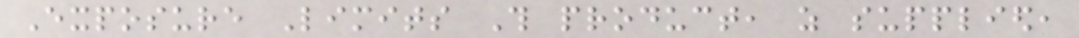Exposure Limits This product, as supplied,
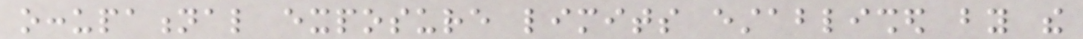occupational exposure limits established by the
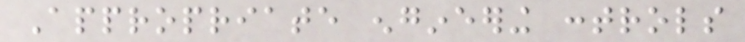Appropriate engineering controls
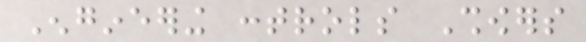Engineering controls Showers
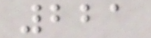221
